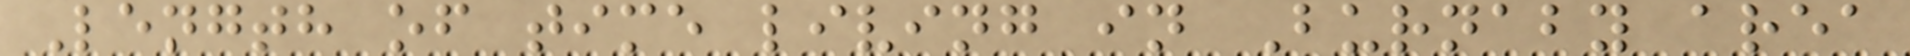Length of time living in Burnaby area
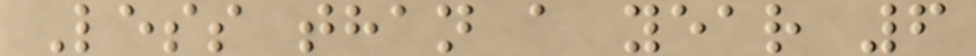Less than a year 6
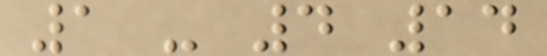1 - 4 14
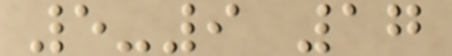5-9 17
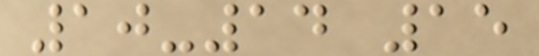10-14 15
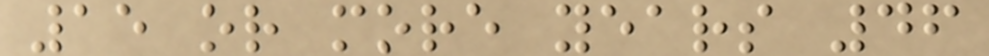15 or more years 46
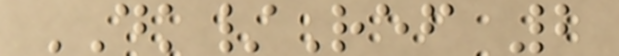DK/Ref 2
